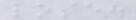lose.
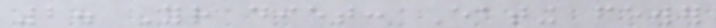2. Your diet: Eating fewer
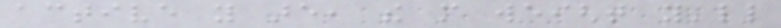active you are, the more weight you'll
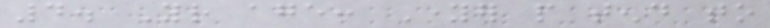4. Your age: Younger people tend to
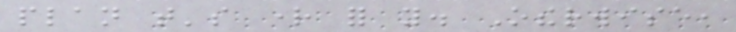plan that's right for you. Otherwise,
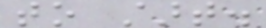to start.
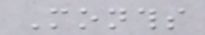Months
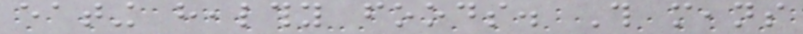eating healthy foods. This means
